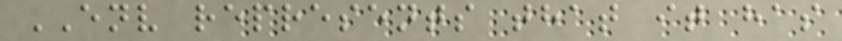ENV represents that it has
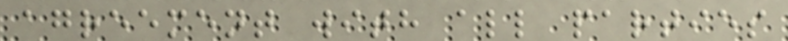agreement with all parties
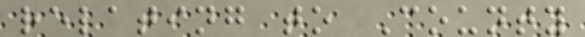relating to County
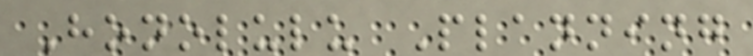Honolulu Planning
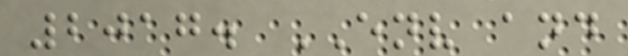2017. ENV and
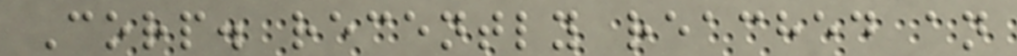Corp. recently reached an
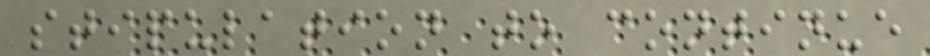stipulation to continue
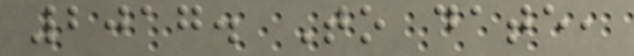2017. To date,
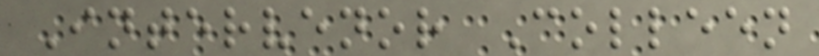Intervenor Colleen
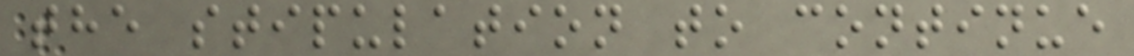the stipulation to continue
